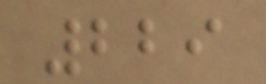229
